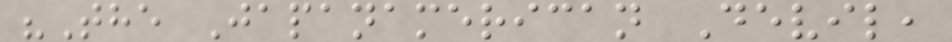"The Japanamerican Devil,
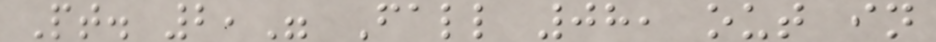Pt. 2," Fall 08, out in
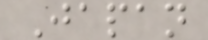Japan
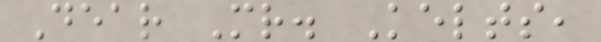Dear Mr. Kelts,
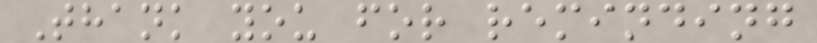Thank you for reminding
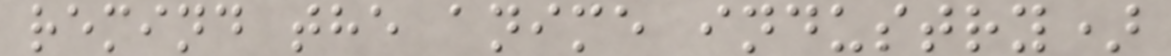remind the anime industry)
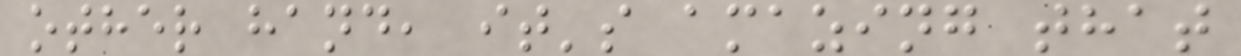other hand, it's amazing that
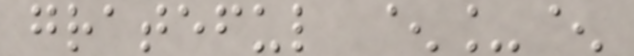grateful ^_^
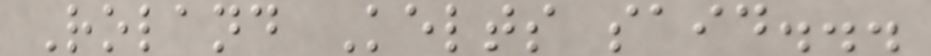Roland Kelts said...
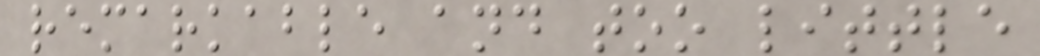remarkable and too little
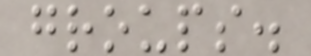groups.
